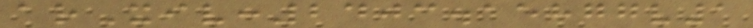arXiv:2403.15877v1
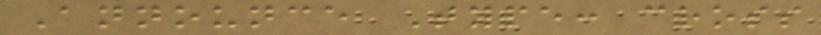Announce Type: cross
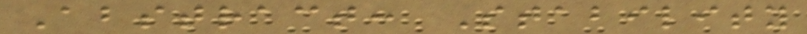Abstract: Stability
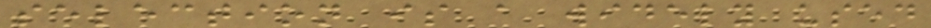selection is a widely used
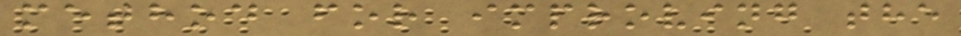method for improving the
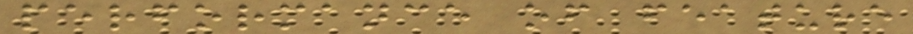performance of feature
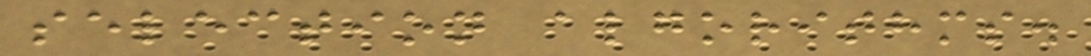selection algorithms.
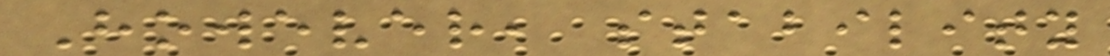However, stability
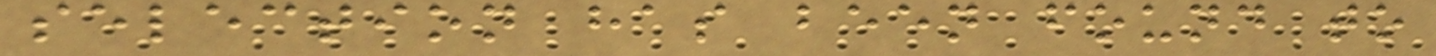selection has been found to
